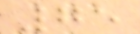75
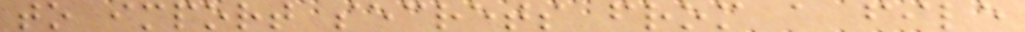to import secrets from a file
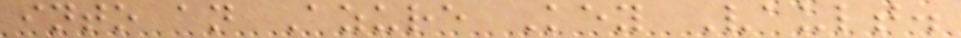into an Azure Key Vault.
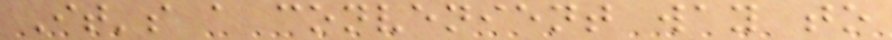It's a convenient way to
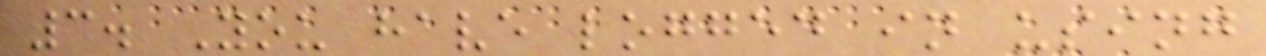3. You have logged in using
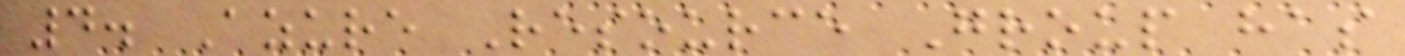4. Azure Resource Group has
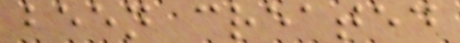been created
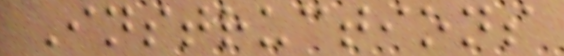Instructions
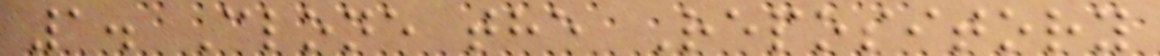1. Clone the Repository
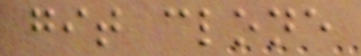git clone
